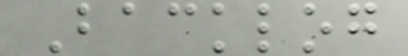Backlog
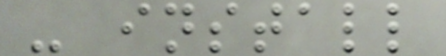- install
